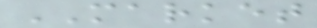MARKET
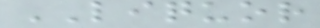LIQUOR
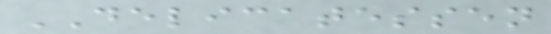DELICATESSEN
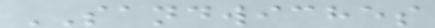SANDWICHES
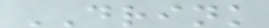DRINK
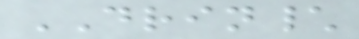DRIN\
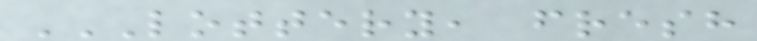LOTTERY, FRESH
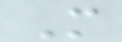M
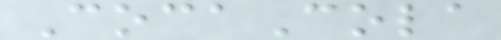CocaCola
